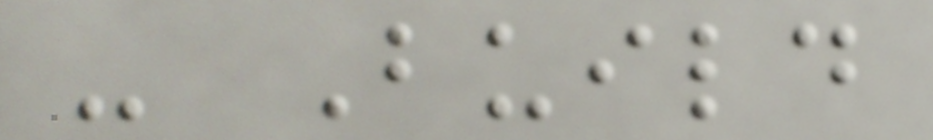- Build
